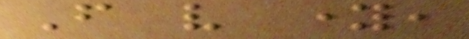From very young,
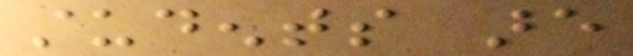students are
